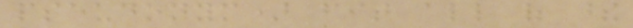pseudonym) fit all of these
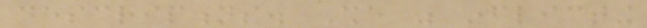descriptions. She was inflicting
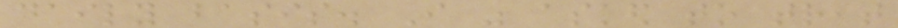daily basis. I was asked to treat
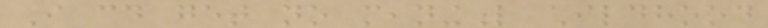I could get no meaningful childhood
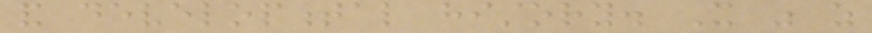and developmental history. It was as
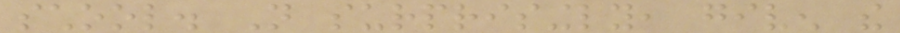school. Not surprisingly, given the
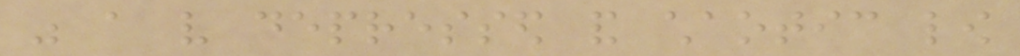was a very depressed and chaotic low
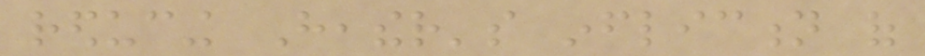reducing Heather's infliction of
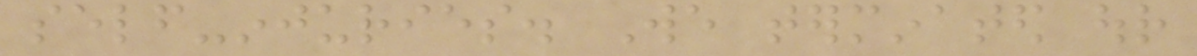self-injuries. We terminated our
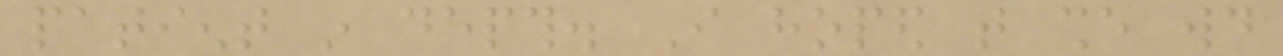patient in depth. I hoped that she would
